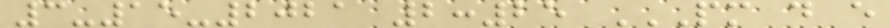3-15-2021 2:25 PM D E
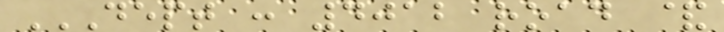DEPT : 4012 ROAD &
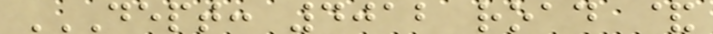DEPT: 4012 ROAD &
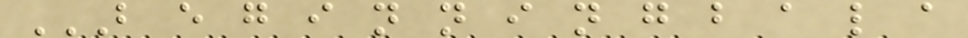B E G I N N I N G B A L A
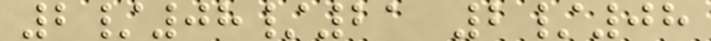2/08/21 2/08
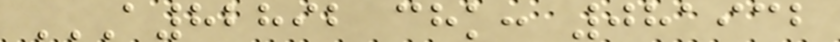A82892 CHK: 081932
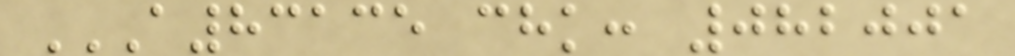A83135 CHK: 082001
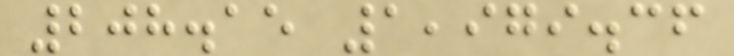208.15 1,979.36
